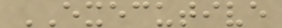EXECUTIVE
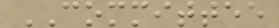COMMITTEE
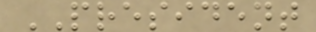PRESIDENT
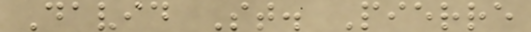David St. Pierre
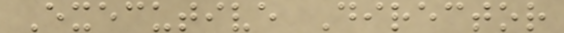Executive Director
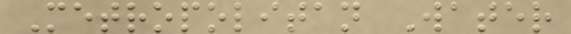Metropolitan Water
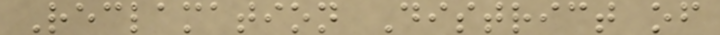Reclamation District of
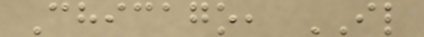Chicago, IL
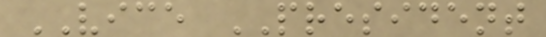VICE PRESIDENT
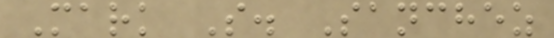Mark S. Sanchez
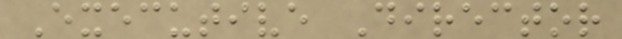Executive Director
